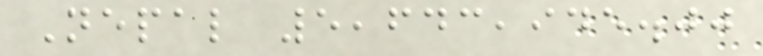Nepal 5,643,945.00
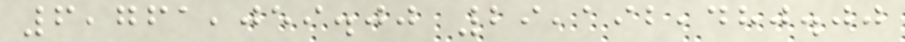6,761,059.00 29,192,480.00
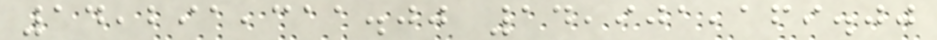14,291,311.00 14,901,169.00
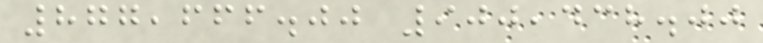877,666.00 900,438.00
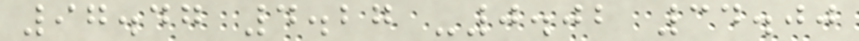97.47 4.27 -0.02 34.00
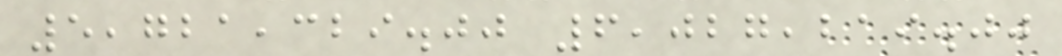5,721,329.00 6,027,219.00
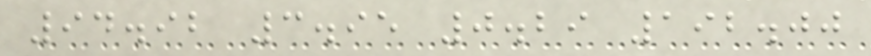94.92 3.95 0.29 192.00
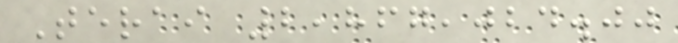Terai 2,867,024.00
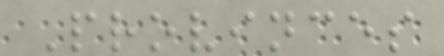Provinces
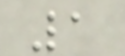1
